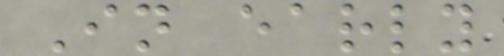In early
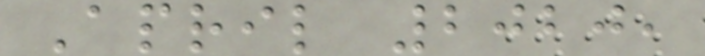April 2020,
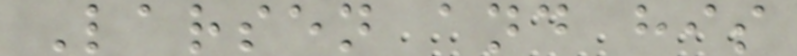Larsen and his
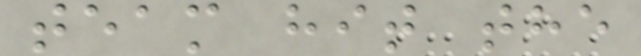team hit the
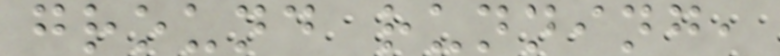ground running,
